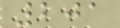201
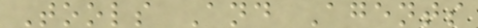Tools And Agents
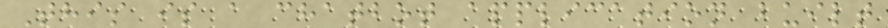This is a chatbot application built
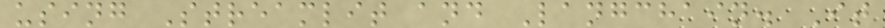using Streamlit and Langchain. It
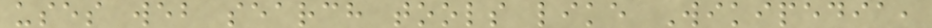uses web search tools like Wikipedia,
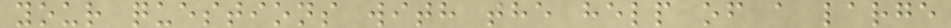your questions with the help of a large
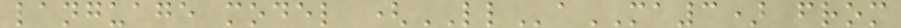language model (LLaMA3) from
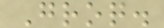Groq.
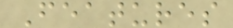Features
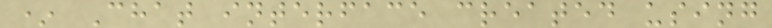* Chat interface created using
